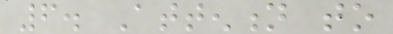6. Attention to
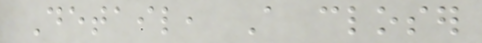Detail, A closer
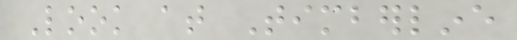Look at Timberline
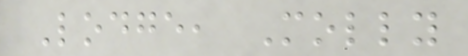Lodge, Molly
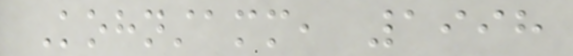Kohnstamm, 1998
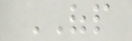OFP
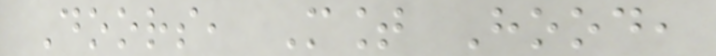Doors, Mount Hood,
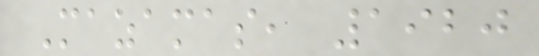Mazamas, 1920
